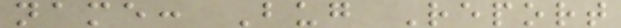name: Bug Report
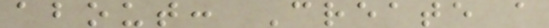about: Create a
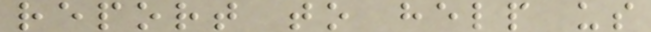report to help us
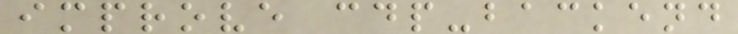improve cdp-backend
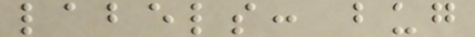labels: bug
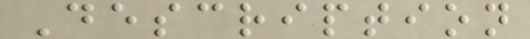Description
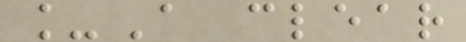_A clear
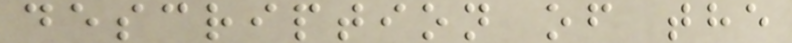description of the
